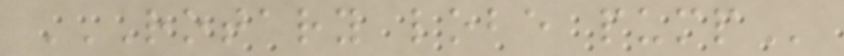ROTARY LOBE PUMP
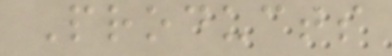Products
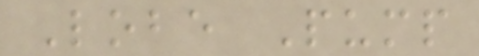Lobe Pump
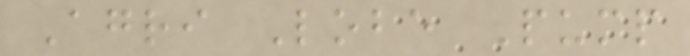Agri Lobe Pump
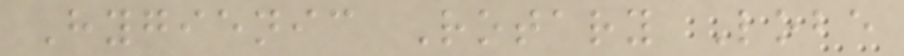Hygienic Rotary Lobe
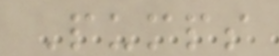Pumps
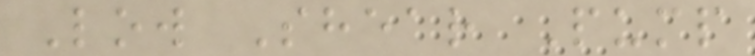Low Shear Pump
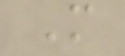M
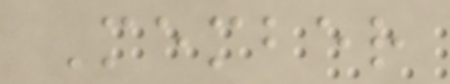Member
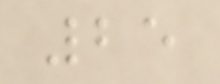25
